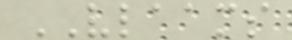VLAAMS
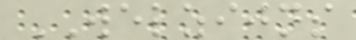WELZIJNS
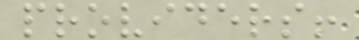providers!
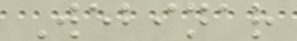Webinar
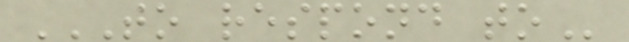TO RESPOND TO
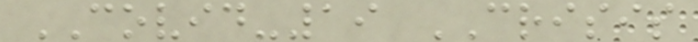COVID-19 CRISIS
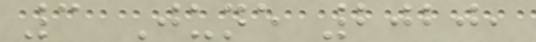3 June 2020,
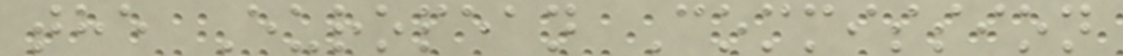the European Commission
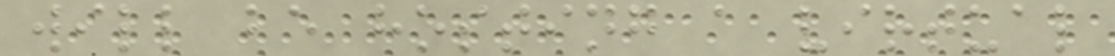will be hosting a virtual
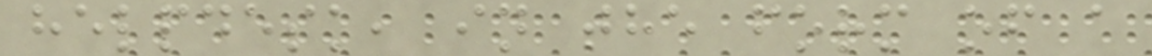helpdesk, in the form of a
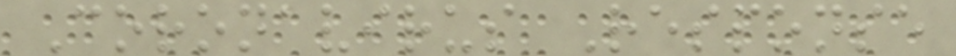Coronavirus Response
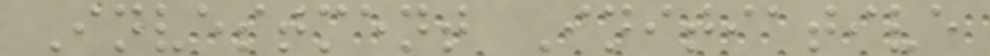Investment Initiative
